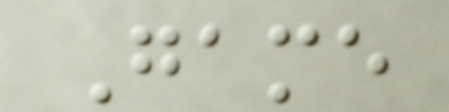Game
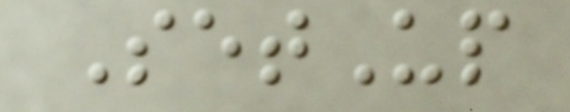SetUp
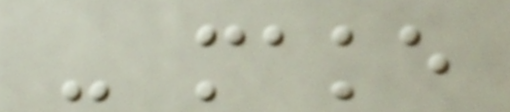- make
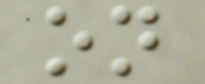on
